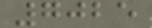7025
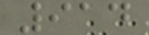914
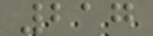217
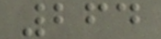264
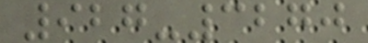927-3270
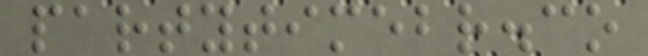partytimebr.co
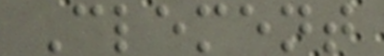Clement
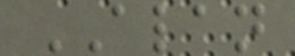ALAN
